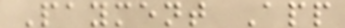Payment App
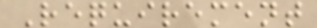Requirement
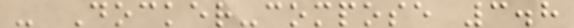- Docker-compose 3.8
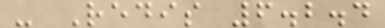- Redis 6.2.4
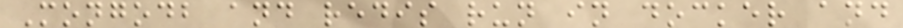Mongodb and redis run in docker and
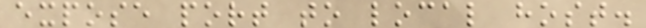expose port to local host.
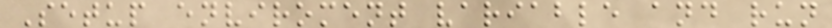Setup enviroment variable and run
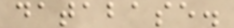database.
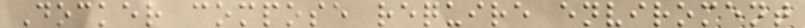Docker compose require enviroment
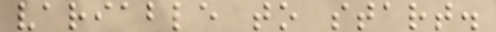variable to start.
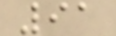91
